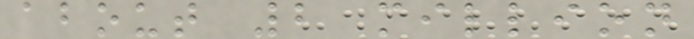about 2 million
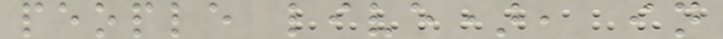people live), in
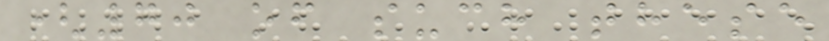(70 of such these
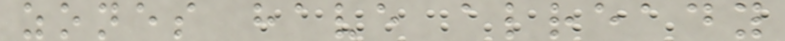zones have already
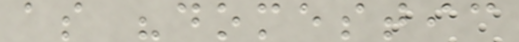as "domestic
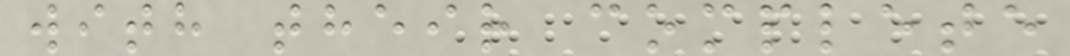with their complete
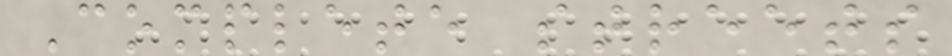Complete streets
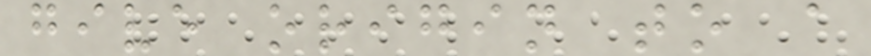give origin to a
